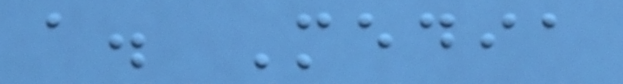a. Media
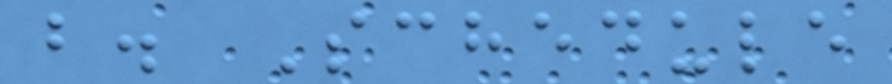b. Schedule
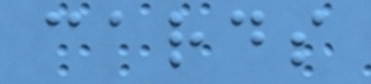cards
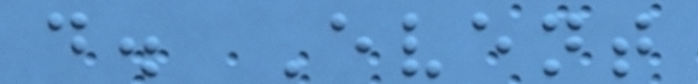d. Event
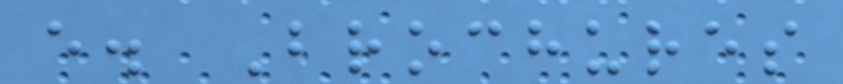e. Brochures
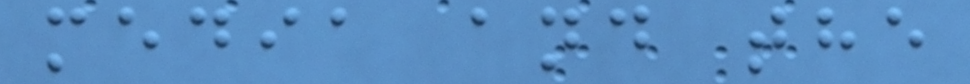media and the
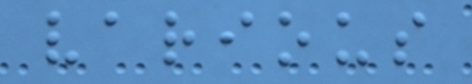various
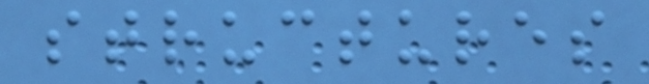structures
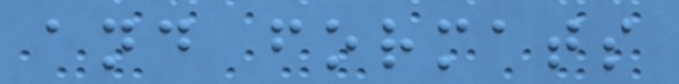and formats
